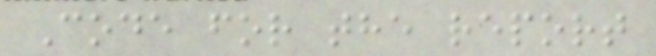Code for the report
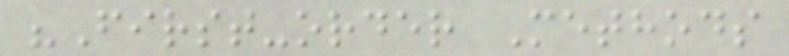"First-order Methods
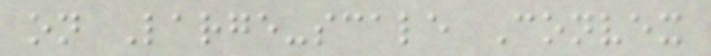on Large-scale Convex
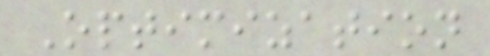Optimization
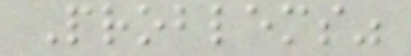Problems"
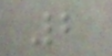2
